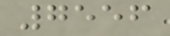7556
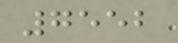7552
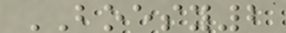BOESY2
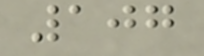107
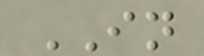IN
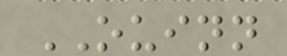OUINN
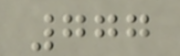777
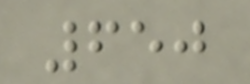650
